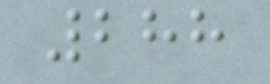288
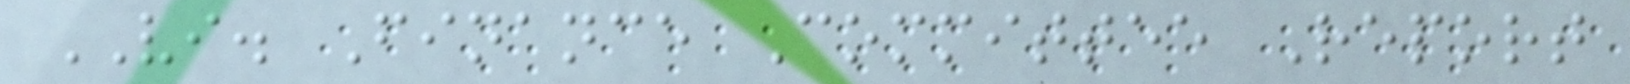VI. Finance Committee Report
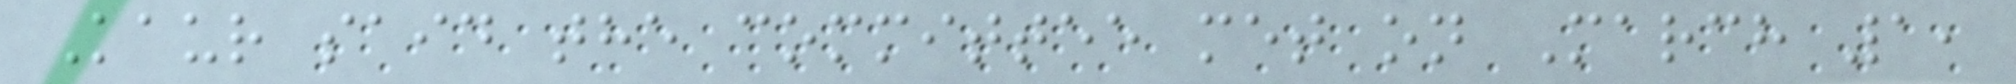Kaur said the committee met on March 1,
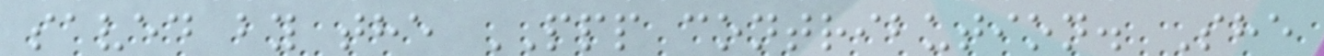saved by the PPP contribution. She
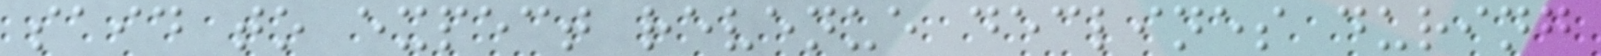said to expect revenue declines during
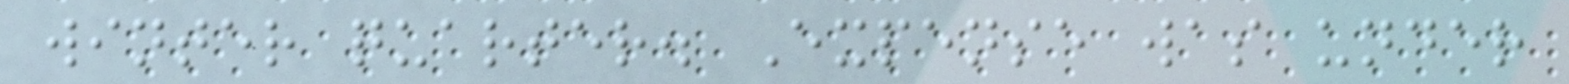winter quarter. Expense was under
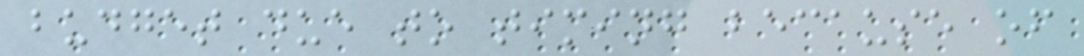budget due to timing because of
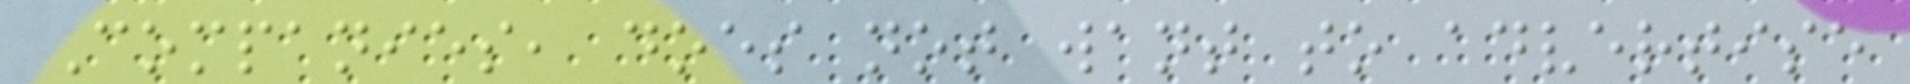Companies, does not want to advertise
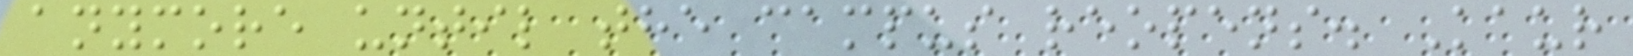anymore until the campus reopens. Kaur
